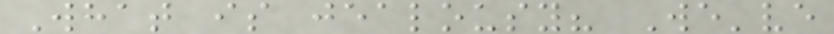What is jealousy? We've
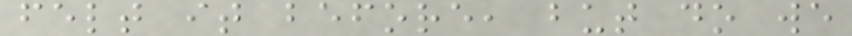felt it before, but do we
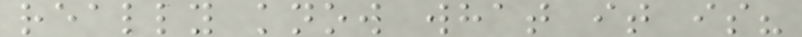really know what it is?
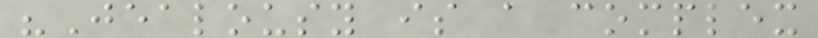"Jealousy is a complex
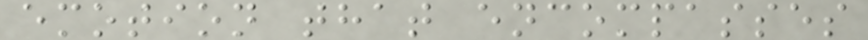emotion that encompasses
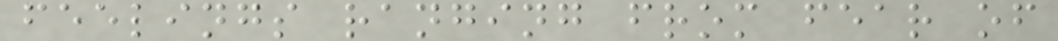feelings ranging from fear of
